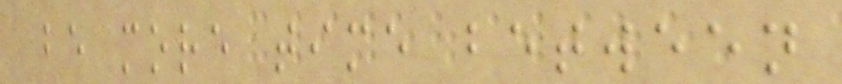be more time between
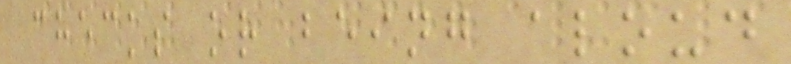checks or being aloud
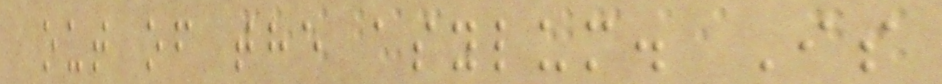out of the asylum. Is
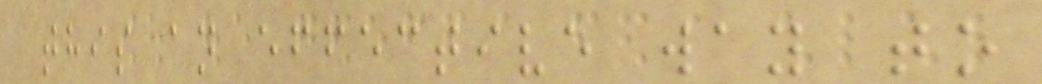this an effective way to
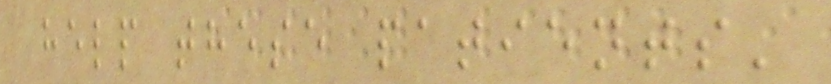help these patients'
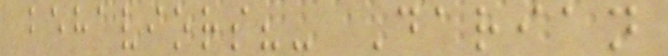behaviors?- Darian
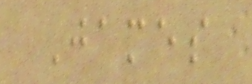James
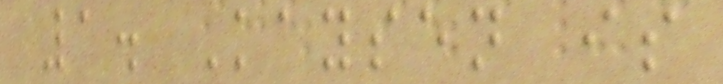1. Kaysen is
